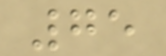75
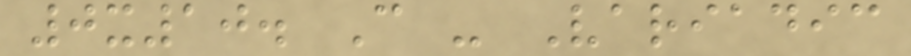0x10. C - Variadic
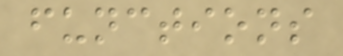functions
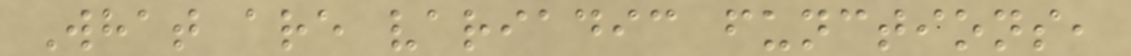What are variadic functions,
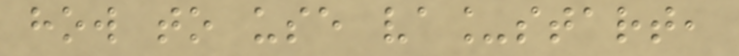how to use va_start,
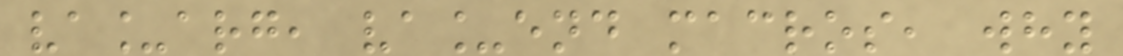va_arg, va_end macros, why
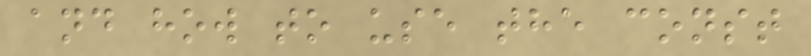and how to use the const
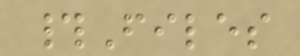#Files
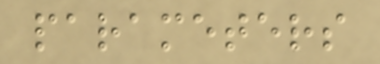parameters
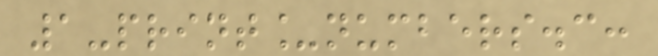1-print_numbers.c:
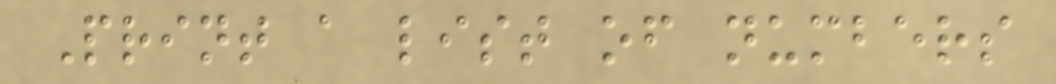Print a list of numbers
